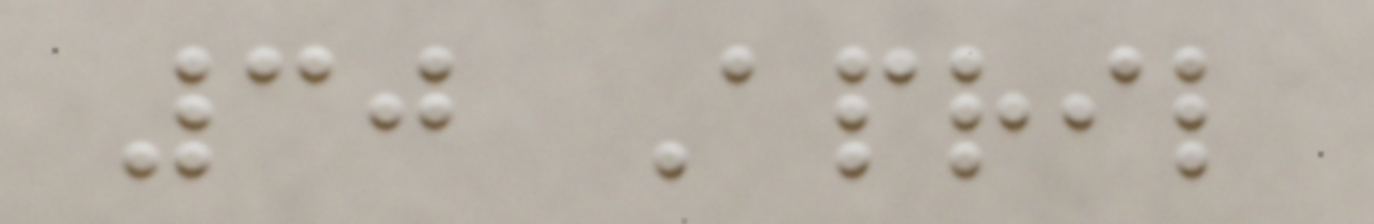30 April
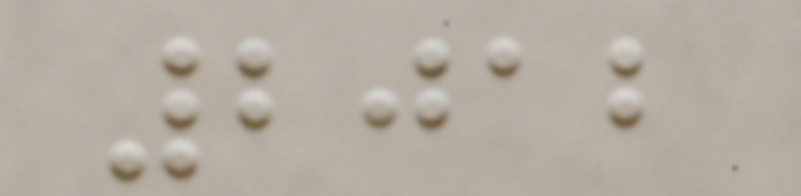2012
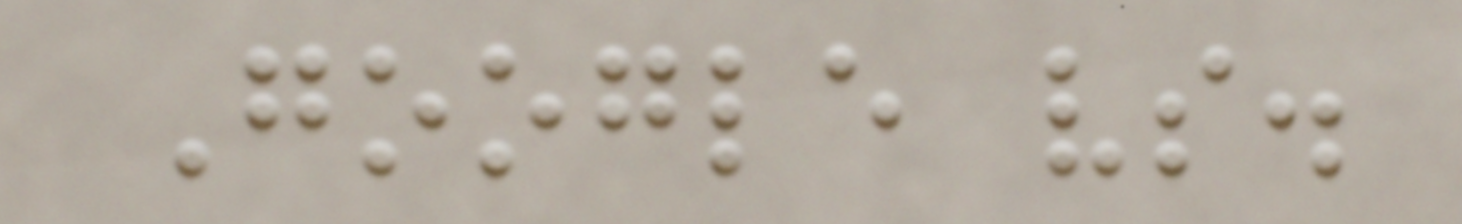Google vs.
